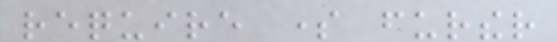require some further
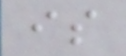is
